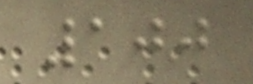100
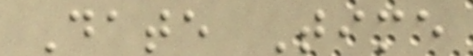Date Time
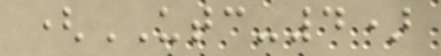(UTC-4)
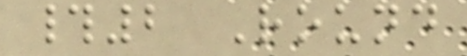#2 Round
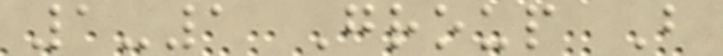1-1 Group B
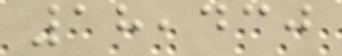18,430
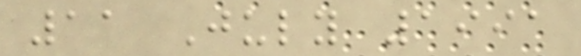11 July 1991
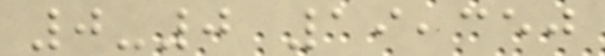0-0 19,350
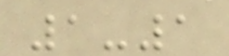1-1
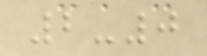2-0
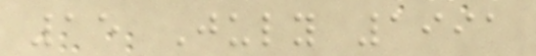15 July 1991
